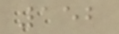152
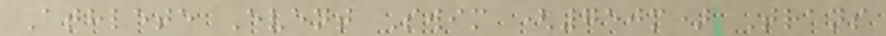Athlete Event Swim (750m) Trans
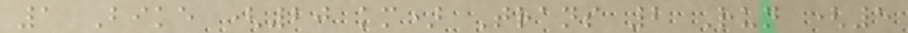1 Bike (20 km) Trans 2 Run (5
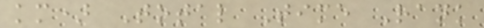km) Total Time Rank
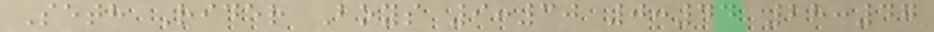Seth Rider Boys 9:30 0:44 28:47
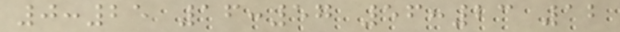0:25 16:57 56:23 12
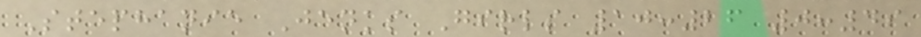Stephanie Jenks Girls 10:26 0:49
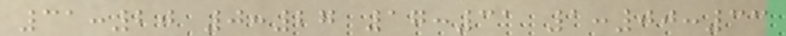31:20 0:27 17:31 1:00:33
